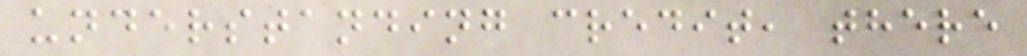understanding credit, there
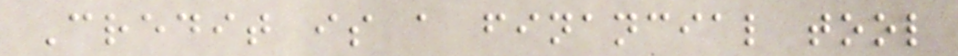Credit is a financial tool
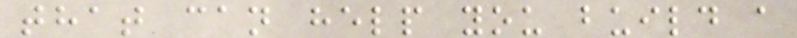that can help you build a
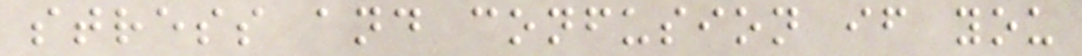stress and confusion if you
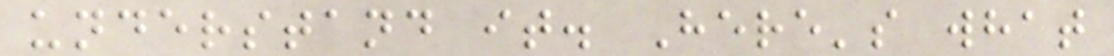understand it. Here's what
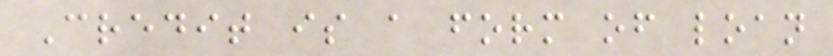Credit is a form of loan
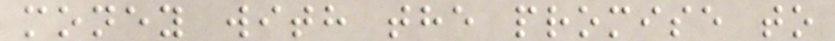money with the promise to
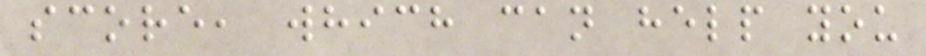score, which can help you
